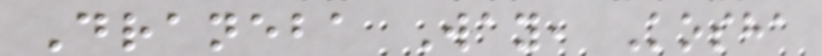Draneba Way, Kosha
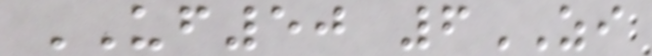UF50 6ZI
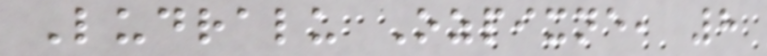Ludralu Ozpixne, 8
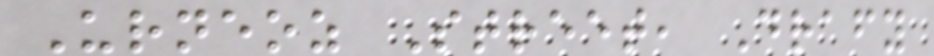Urneoz Street, Drafy
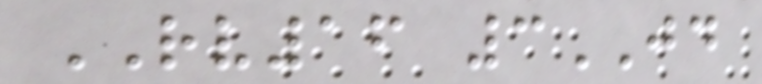RV16 3JD
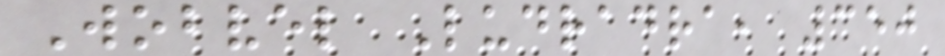Wobvel Ludradra, 350
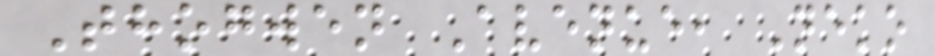Thogwen Avenue, Neko
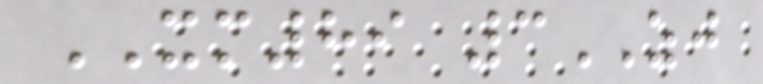XM89 3ZJ
